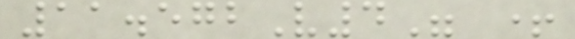11.572V4" +
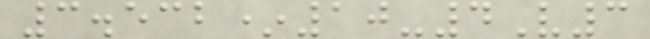3.532*10-4V3
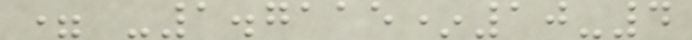= -1.7115*10-4
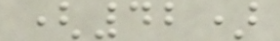(42)
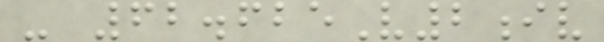- 62.625V2iv
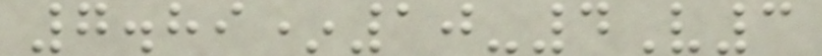7.89*10-4V3
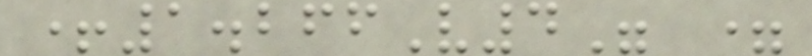+1.266V4" =
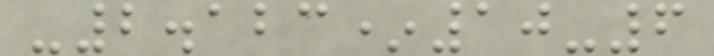-2.123*10-6
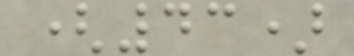(43)
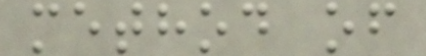method of
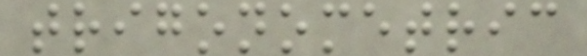trigonometric
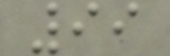99
